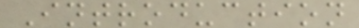Introduction
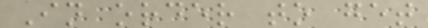In order to get
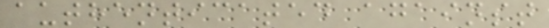authenticated against
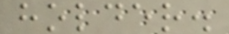holder.
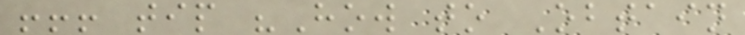!!! tip "How to Obtain
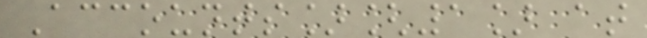Accounts][1] at
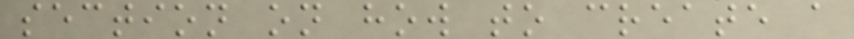section on how to create a
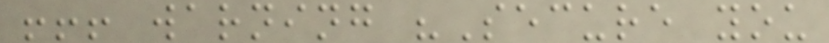!!! warning "Secure you
